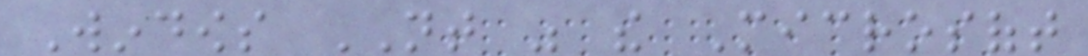Windows NT was the Microsoft
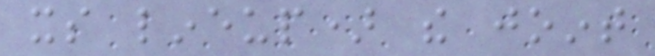its lineup) the joint
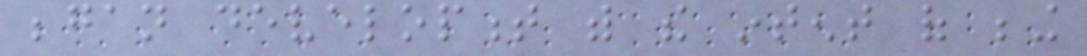began development with the intent of being
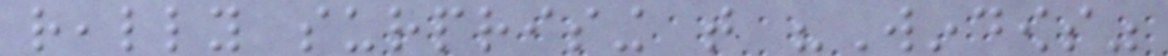really surprising that "Windows"
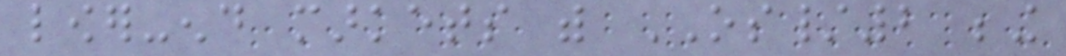lower-end markets with OS/2 being
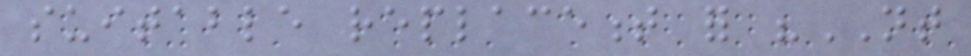suitable replacement for "NT
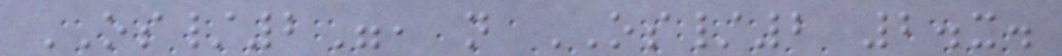OS/2", not OS/2 2.x.
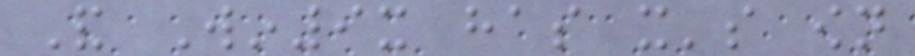And Win9x has it's own
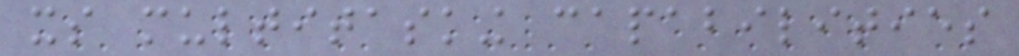its multitasking capabilities
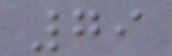79
